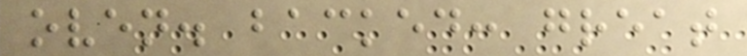oven. backed: great
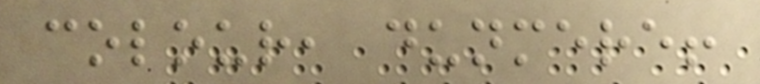colour, dunmere!
